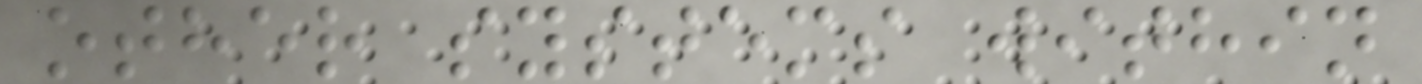other systems within
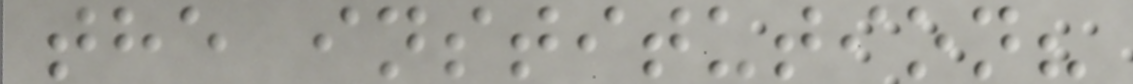the institution?
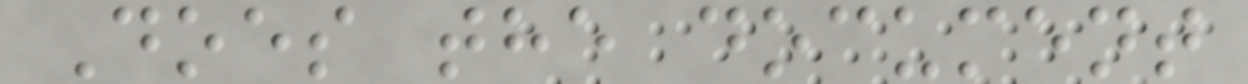Does the document
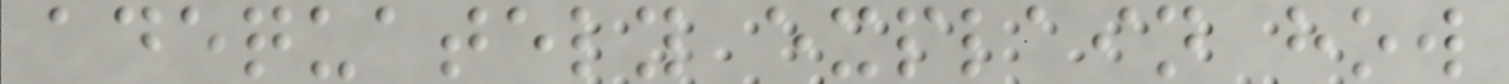adequately explain how
